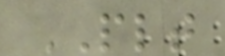PLT
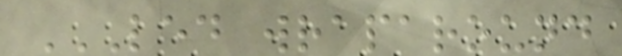LED WRAPAROUND
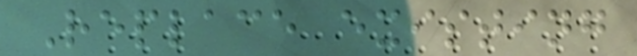Replace existing
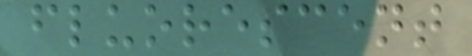fluorescent
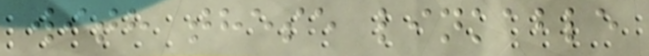with these linkable
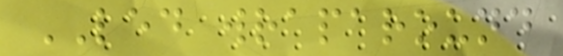LED wraparound
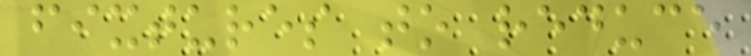fixtures to reduce
